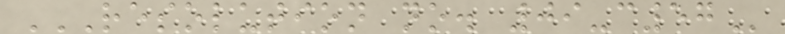RESOLUTION NO. 09-C57
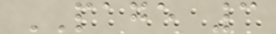PAGE 3
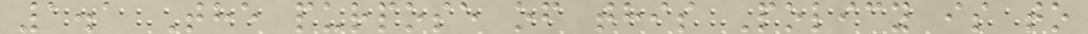1.1 The purpose of this Policy is to
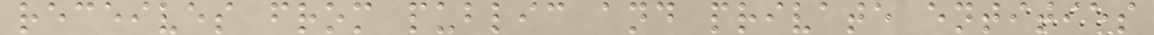receives from public and private entities
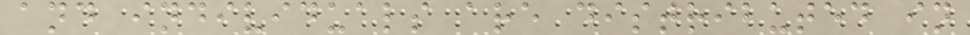and individuals are distributed in
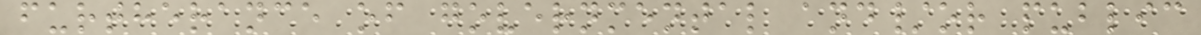furtherance of governmental and/or public
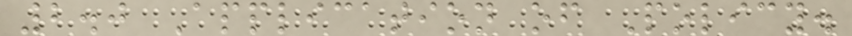2.0 Application of Policy.
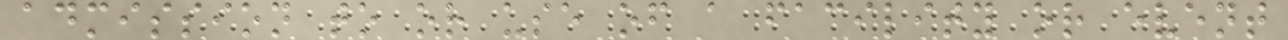admission to or use of a facility or event
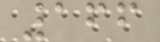166
